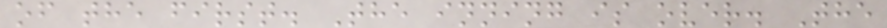of the first. The inning is over. The
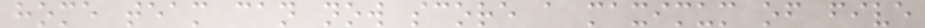home team can now score a maximum of five
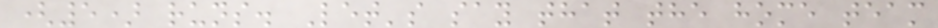(5) runs. Let's say that the home team
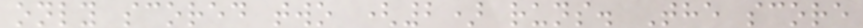only scored two (2) runs. The score
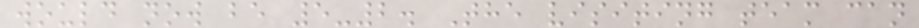would now be 5-2. The visiting team can
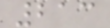213
